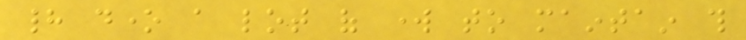had done a lot of work to maintain this
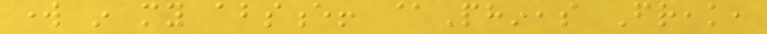work in my absence! @Phineas Freak,
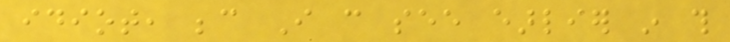idiot, because I can see earlier in this
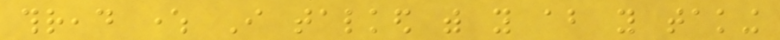thread where I talked with you about you taking
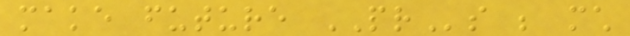make future PRs be much
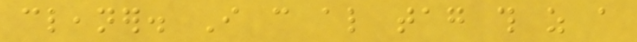cleaner. I can also tag this as a
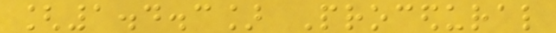[1.4.3] Procedural
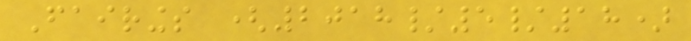Fairings (2018/5/18)
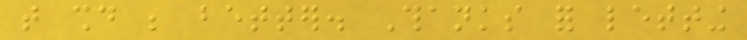that should be better. Thanks for letting
